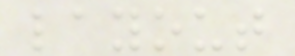layout
